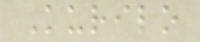Kurilo
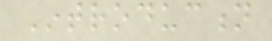Introduction
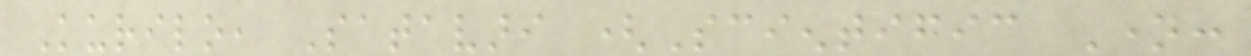Kurilo, Satavari (Scientific Name:
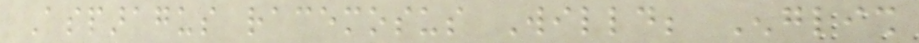Asparagus racemosus Willd; English
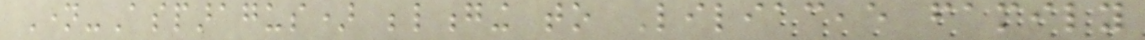Name-Asparagus) belonging to Liliaceae family
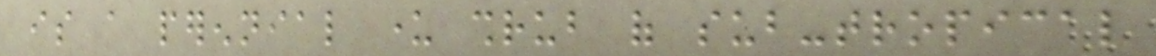is a perennial under shrub of sub-tropical
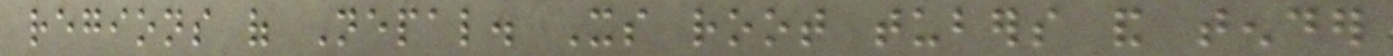regions of Nepal. Its root tubers and tender
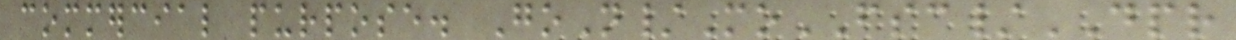commercial purpose. GoN/MoFSC/DPR
